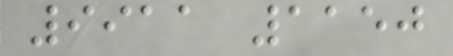9911 1150
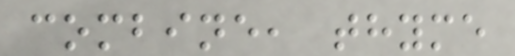combine, thyme
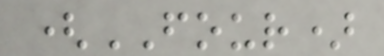(FOUR)
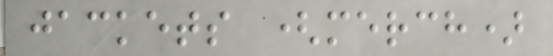jackets (merch)
